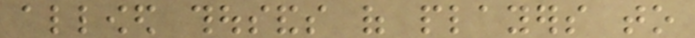allowed thousands of players to
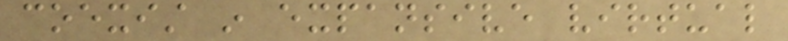coexist in expansive virtual
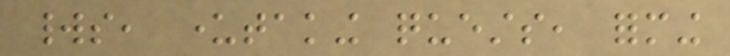worlds, undertaking quests, forming
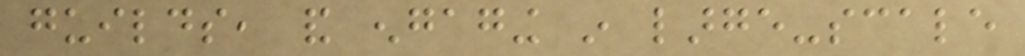guilds, and engaging in large-scale
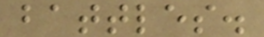battles.
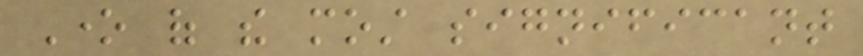One of the most significant
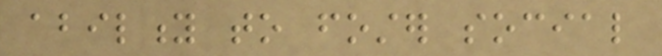ability to foster social
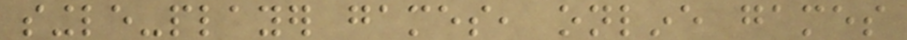single-player games, online games
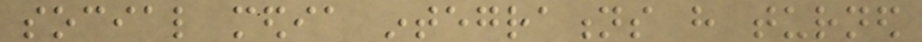social media integrations have turned
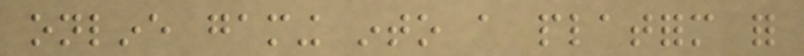online gaming into a platform for
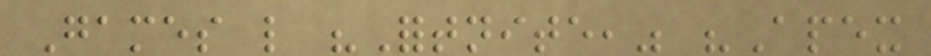Games like "Fortnite," "Apex
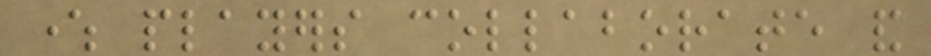where players collaborate and
